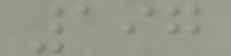197
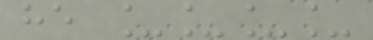he ____
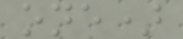one)
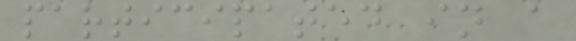participated in a
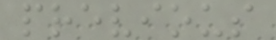previous
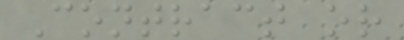Contract or
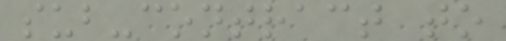sub-contract to
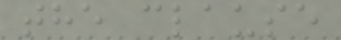the clause
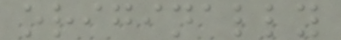originally
